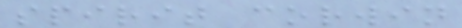spirit corwin
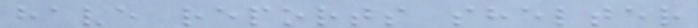have reports shelter
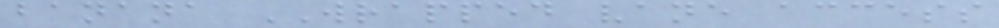banana WRAPPED vane access
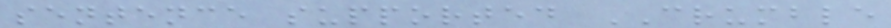sentence supported CRUMBLE
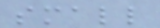small
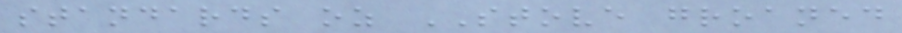standards oz STOVE groaned
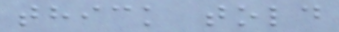thick told
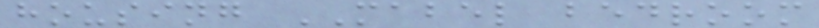housing MABEL bedroom
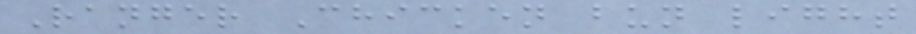Ranger Chicken bun light
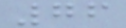76
